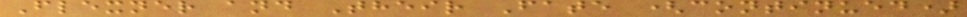Flexner and Their Fate (continued)
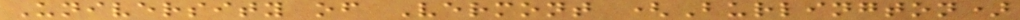University of Vermont (Burlington)
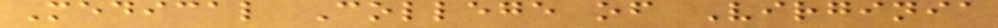Medical College of Virginia
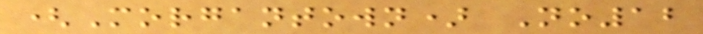(Morgantown) No12
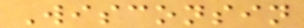Wisconsin
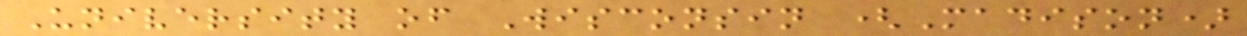University of Wisconsin (Madison)
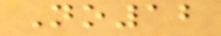No12
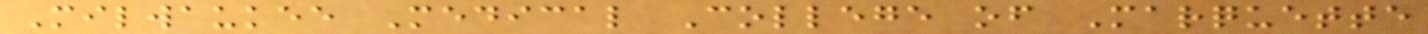Milwaukee Medical College of Marquette
